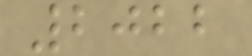2022
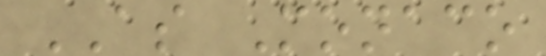AS Monaco
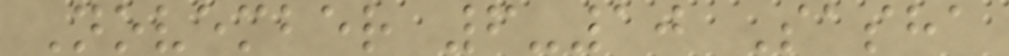November 6-10 Sasha
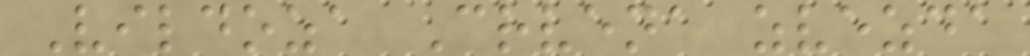Vildoza Crvena zvezda
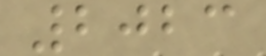2023
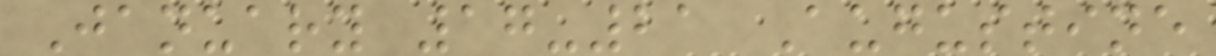January 17-21 Augustine
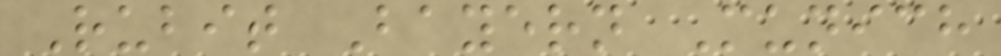Rubit Bayern Munich
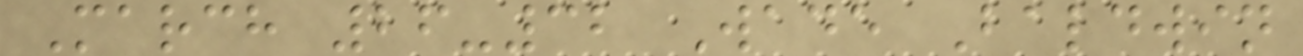March 26-32 Wade Baldwin
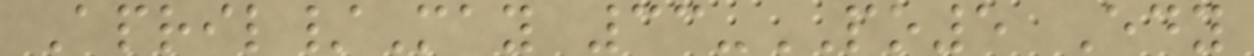April/May 33-PO5 Edy
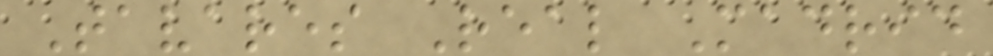Tavares Real Madrid
